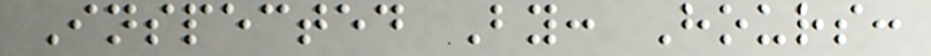Inspected By: Hours:
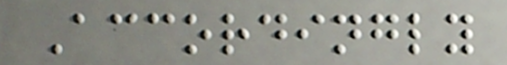Accordingly
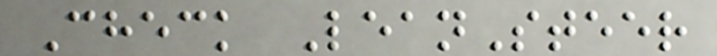Check LeanSteer
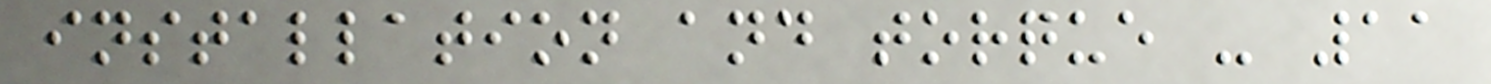installation and torque - 11
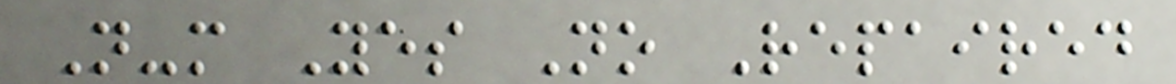N-m Yes No Repaired
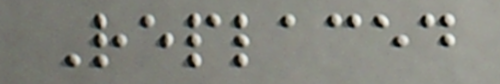Replaced
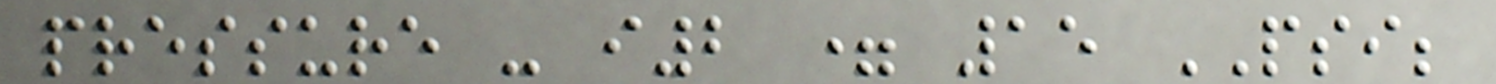pressure - i2 = 15 PSI;
